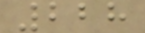228
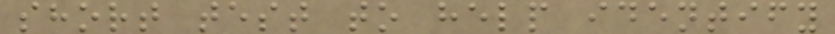short test to help identify
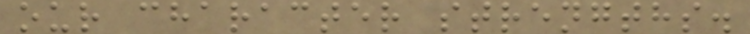our character strengths.
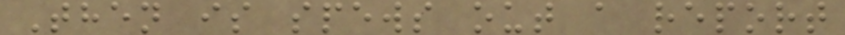Then is spews out a report
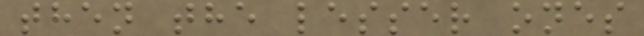then the lesser ones
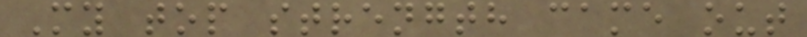My top strength came out
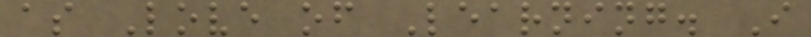as Love of Learning. I
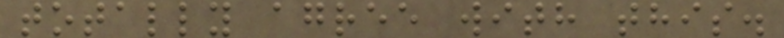totally agree with this.
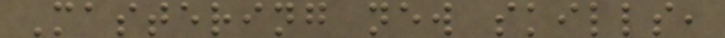Mastering new skills,
